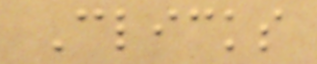Clicks
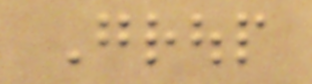Group
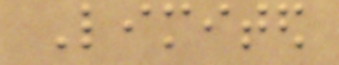Limited
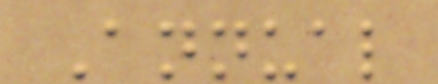Annual
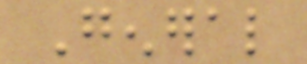General
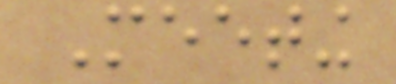Meeting
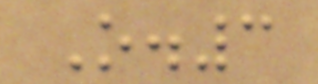O.3
